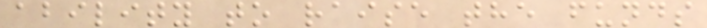ability to raise the funds
